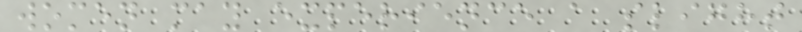women may experience a slight
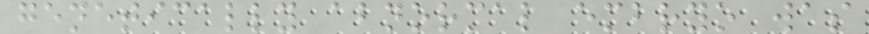genetically abnormal embryo was
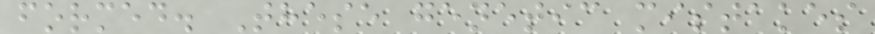formed. These genetic mistakes
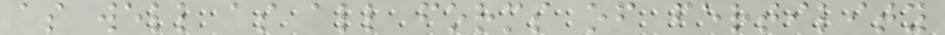as well as all forms of fertility
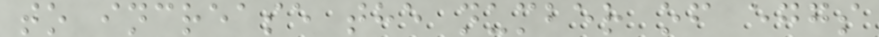to increase the number of eggs
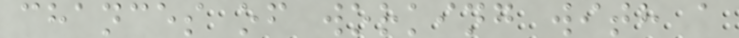chances of working with a
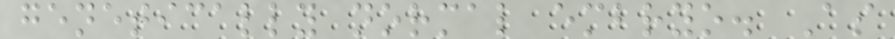genetically normal embryo. As
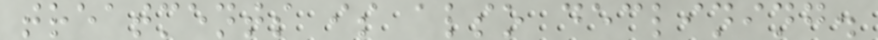treatments is also declining.
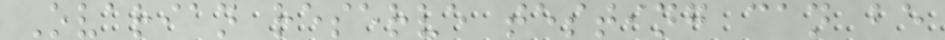Ovarian reserve testing can be
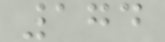174
